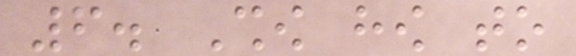6. Show how to
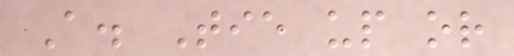A. Tie up or
